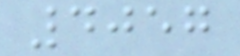4057
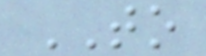TO
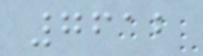7612
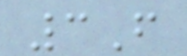3F
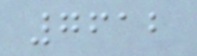7612
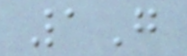1G
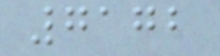7172
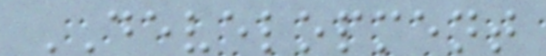DEVELOPMENT
